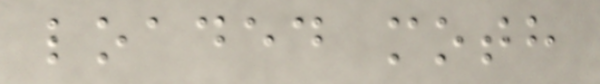loaded moth
